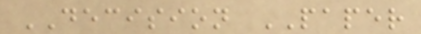DECISION PAPER
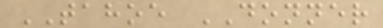TAHOE DONNER
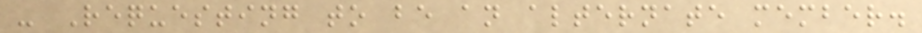- Requesting to be an alternate member.
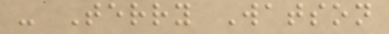- Terry Watson
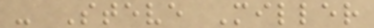- Steve Miller
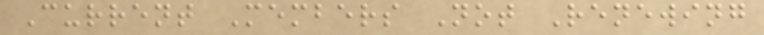Current Members Not Renewing
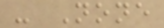- None
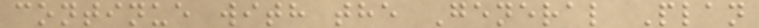continue with the General Plan
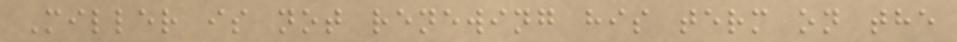Miller is not renewing his term on the
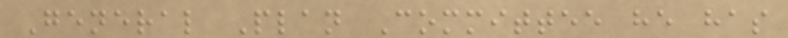General Plan Committee he has
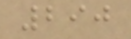290
